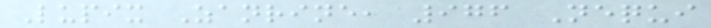Lupix Zanrine, 976 Nequi
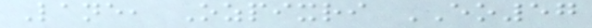Lane, Ozpixri EO57
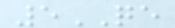5QE
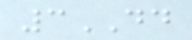3DD
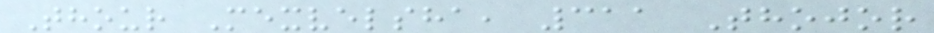Thour Mexvelsha, 311 Thojor
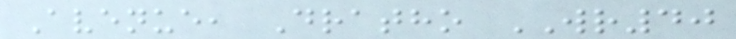Avenue, Dratho WR40
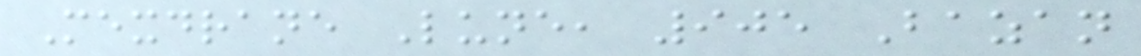Mexdrane Lune, 905 Bazan
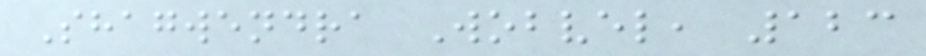Shagwendra Wobvel, 123
